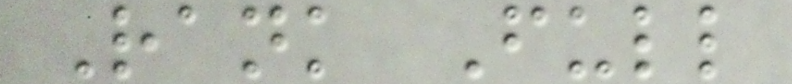Rank Full
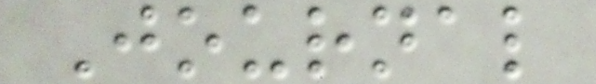Journal
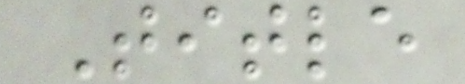Title
